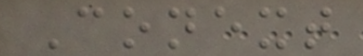Conext
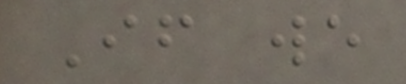If we
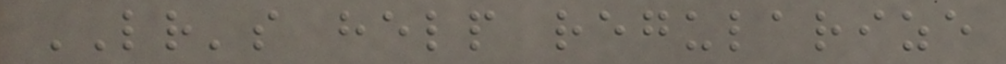LR's help regularize
